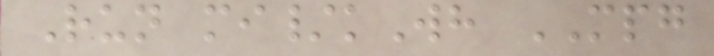Run mi/kWh MPG
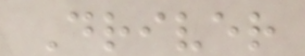Driver
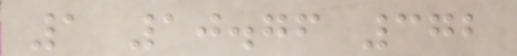1 10.76 372
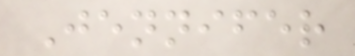Jennifer
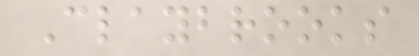Claybrooks
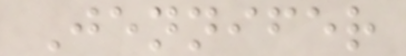Jennifer
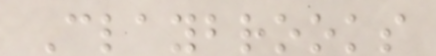Claybrooks
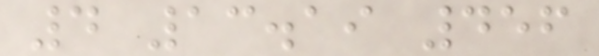4 13.19 456
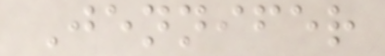Jennifer
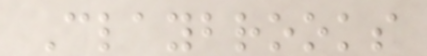Claybrooks
